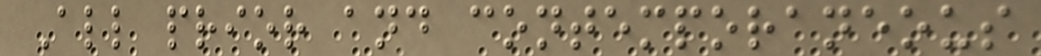All prior and contemporaneous
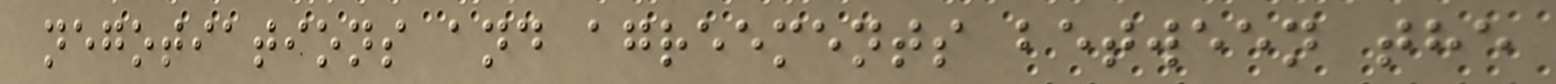negotiations and agreements between the
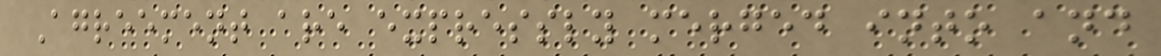Agreement are expressly merged into and
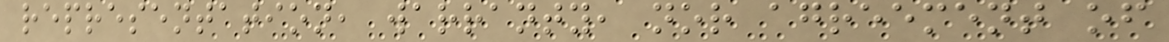representation, warranty, nor agreement of
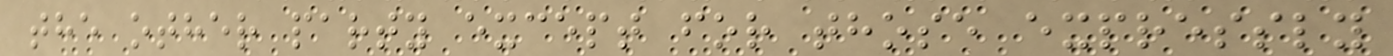the other party except for those expressly
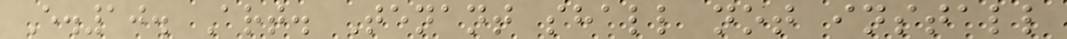E.10. Art. Tenant shall not install
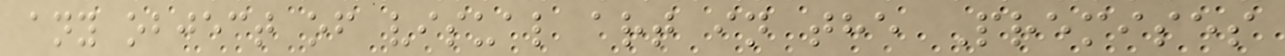any object of visual art in the Premises
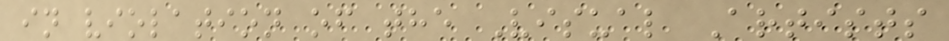in violation of the Visual Artists
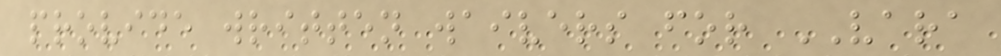provide written waivers for VARA
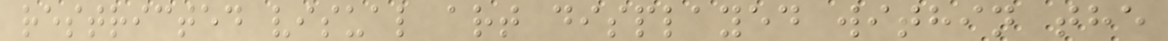restricted visual art displayed within the
